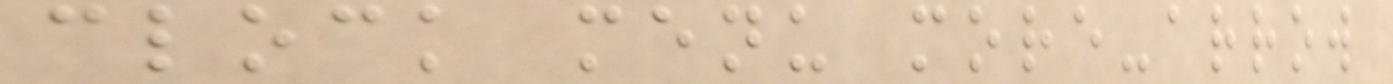clock menu more-arrow
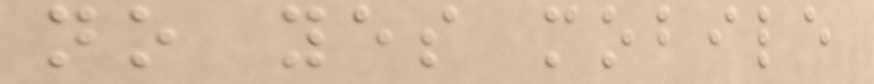no yes mobile
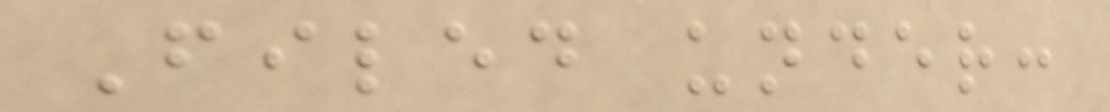Filed under:
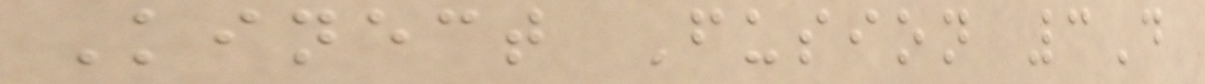Kinect Fusion 3D
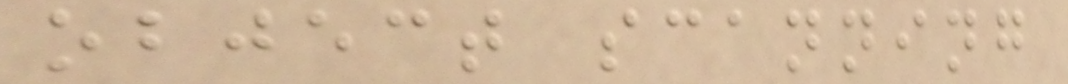object scanning
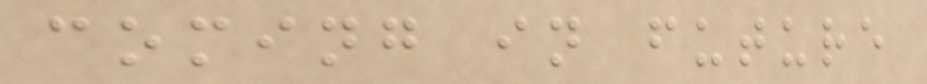coming in future
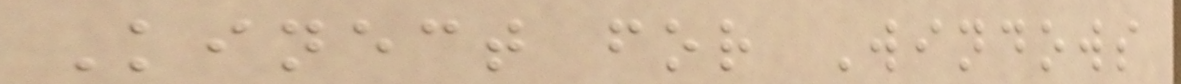Kinect for Windows
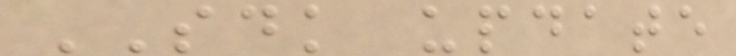SDK update
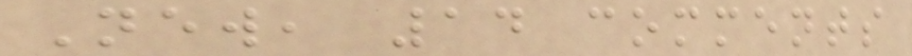New, 14 comments
